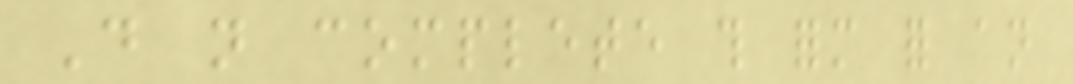Do not complete this form for an
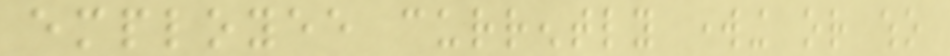employee currently working or who
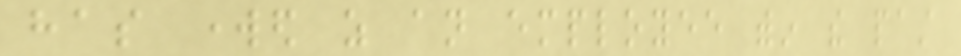has worked as an employee within the past
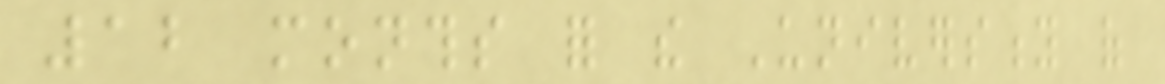12 months for the University of
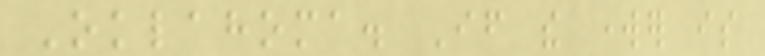Oklahoma. If the worker is
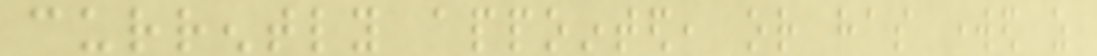currently appointed, or has worked as
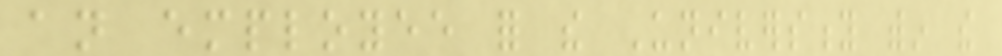an employee for the University within the
